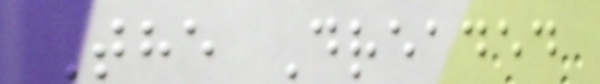The Dreaded
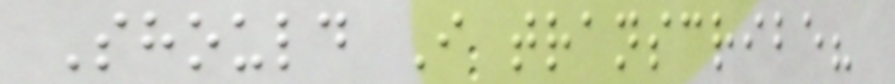Should I transcribe?
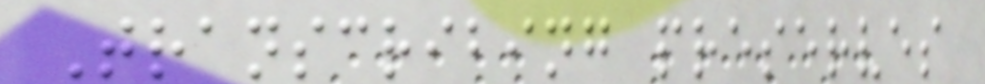Transcribing preserves
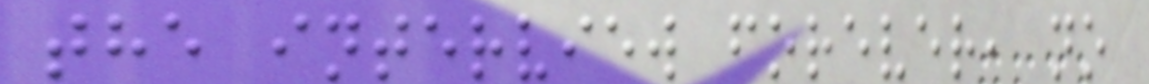the interview forever, no
